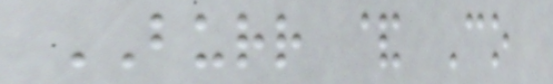BURR & Co
